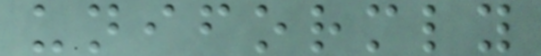uniformly
